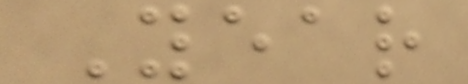Year
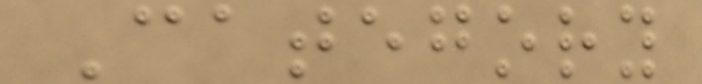Category
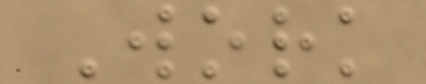Work
